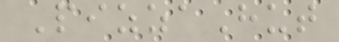PizzaHut
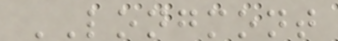LONGMONT
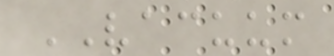VACUUM
